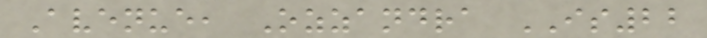Avenue, Ozzandra IS22
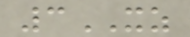3XZ
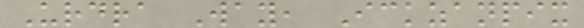Urdra Way, Ickzanpix
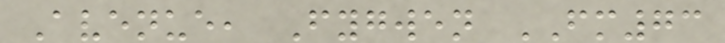Avenue, Fygwen FM73
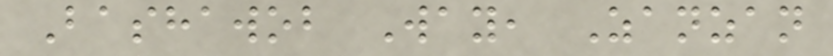Bashawob Way, Zanzan
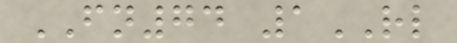FN74 1RL
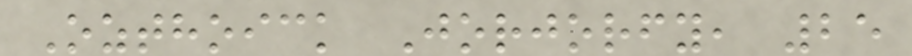Ozthoick Jorjorfy, 25
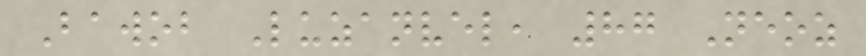Bawob Luzanvel, 87 Neoz
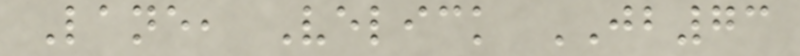Lane, Velick JB73
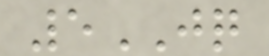5JQ
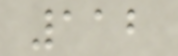112
